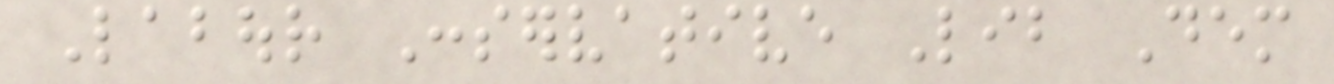Labour Conservative Lib Dem
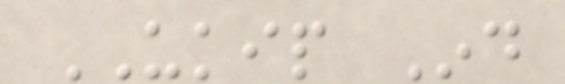UKIP Ind
